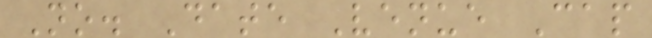No. Date Venue Cap
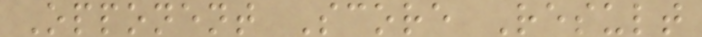Opponent Score Result
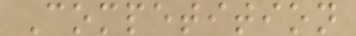Competition
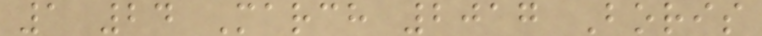1 24 March 2017 Boris
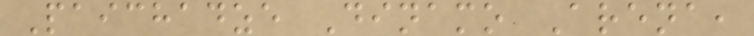Paichadze Dinamo Arena,
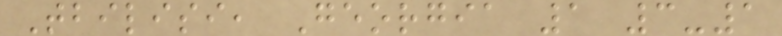Tbilisi, Georgia 1 3-1
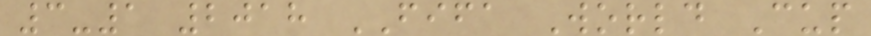3-1 2018 FIFA World Cup
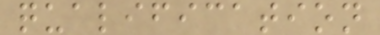qualification
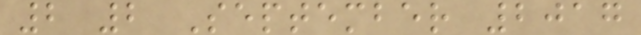2 2 September 2017
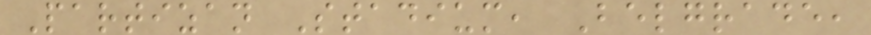Partizan Stadium, Belgrade,
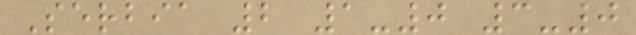Serbia 2 1-0 3-0
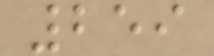259
